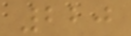220
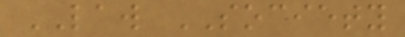LAW SOCIETY
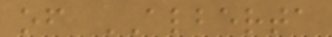of ALBERTA
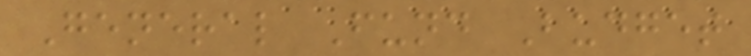General Fund Budget
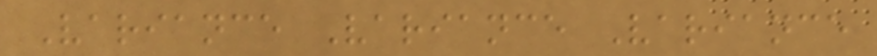Variance Variance Variance
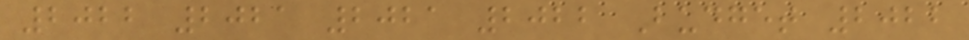2022 2021 2021 2022 Budget 2022
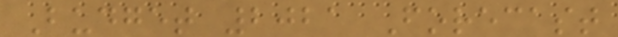Budget 2021 Forecast
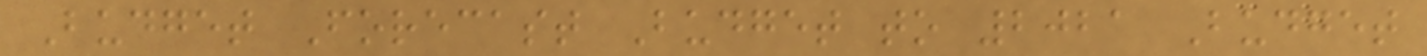Budget Forecast Budget to 2021 Budget
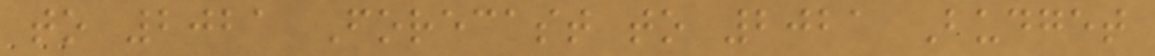to 2021 Forecast to 2021 Budget
